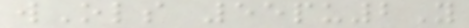wOls 55pu2Y
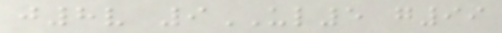j8v 9UL5 g99
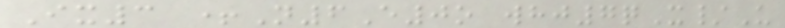Ix3 +N6E0o whj7qX/U
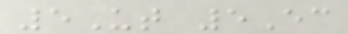5Ut 5Ec
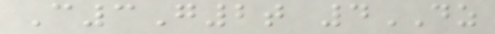C3G2t 4DZ
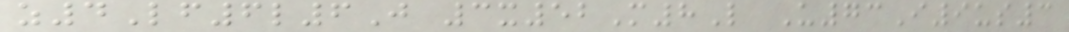z4Lf6l6J 3x52M8L U73I9us3
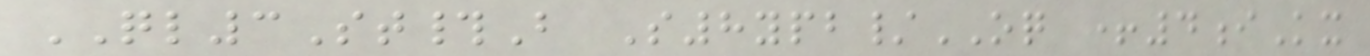QL3St#B S8ypb/OQ +4iKx
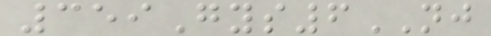359Gys6NJ
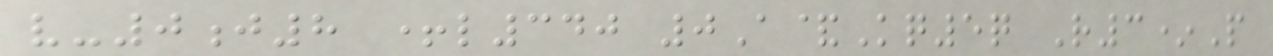v-0j8 +l340 0A&Kq5q R3*P
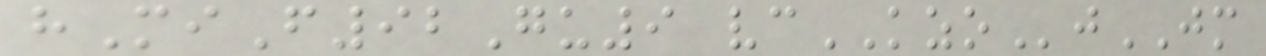hMiF92Gu9 vcKZOjJM
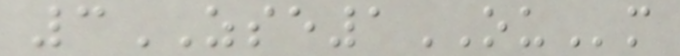3ZSE1OUm
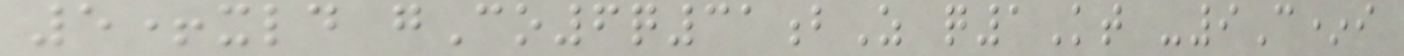5+xld gCo6q31bZ q1Kt -9C*i
